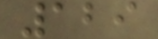129
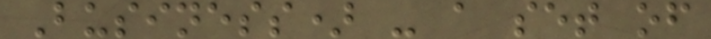Business) - a set of
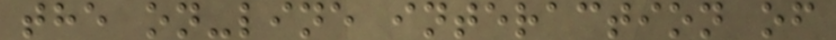the on-line interaction of
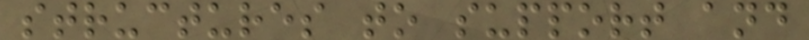structures to support and
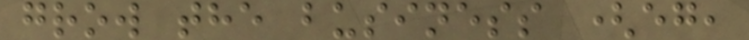grow the business (eg,
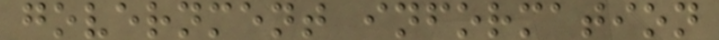government information
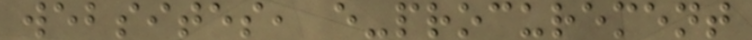websites, e-procurement
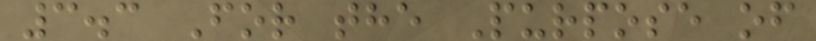3.3 For the Purpose of
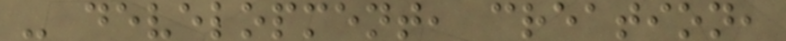- development, creation,
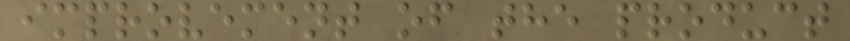improvement of the product
